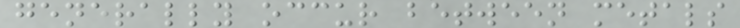generally occur between metals
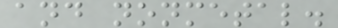and nonmetal.
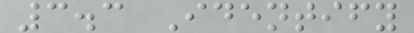3.3 Identify
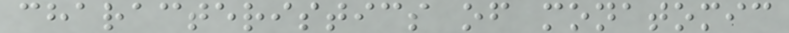characteristics of monatomic
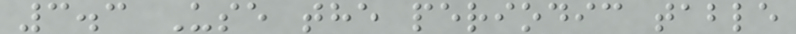3.3 Use the periodic table
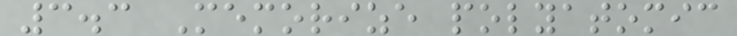3.3 Memorize polyatomic
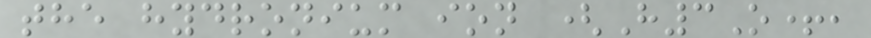the hydronium ion (H3O+,
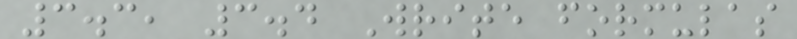3.3, 3.4 Write formulas
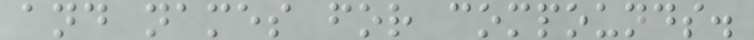and names for compounds.
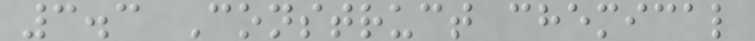3.3 Construct chemical
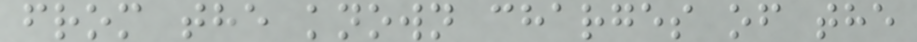from the known charges of the
